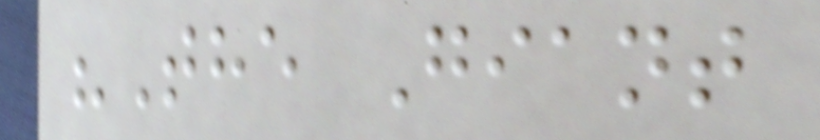"The Giant
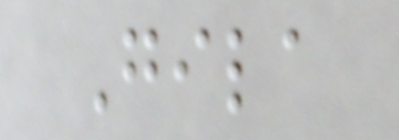Gila
